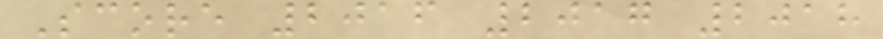Score 2016 2017 2018
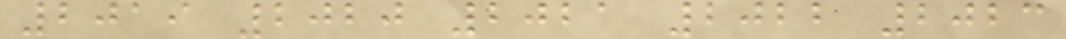2019 2020 2021 2022 2023
